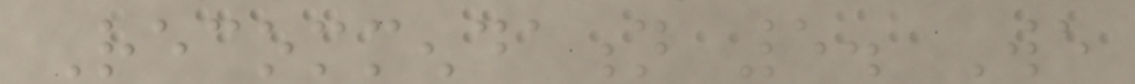Recommendation 5. We
